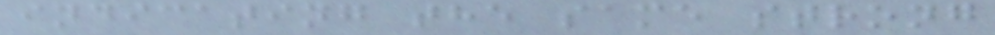indicating the same strong
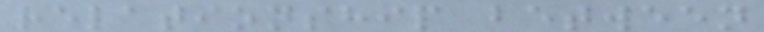relationship between
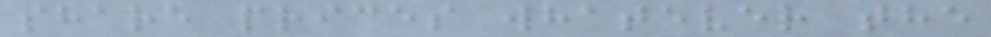share prices whatever the
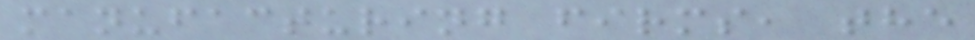manufacturing firms, the
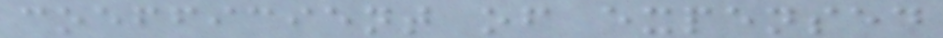coefficient of expensed
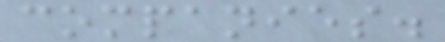companies.
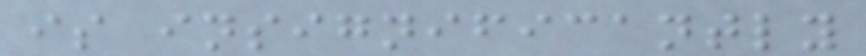is insignificantly
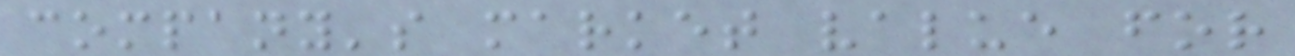company's market value for
